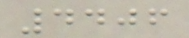4406
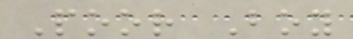Poor Boy
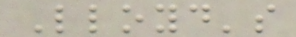Lloyd's
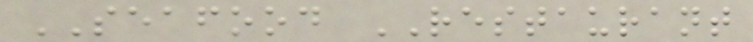SEAFOOD RESTAURANT
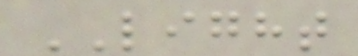LIGHT
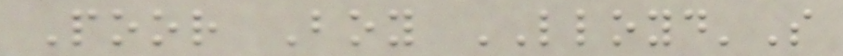Poor Boy LLOYD'S
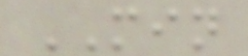MIN
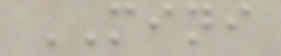MINI
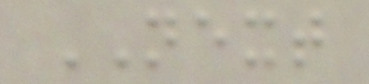NEXT
